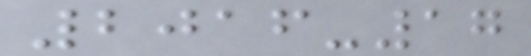2016-17
